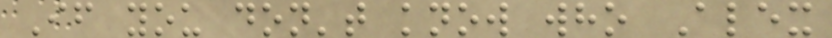If you don't know who Alex
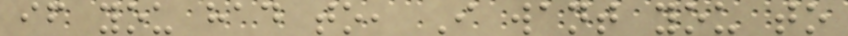if you had to, I want you to
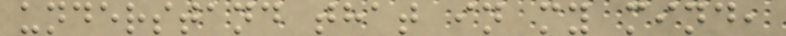understand that in my mind,
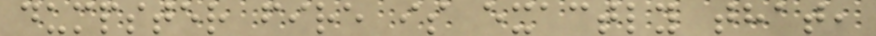dumpster fire is exactly that,
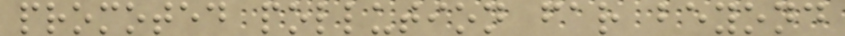promoted pollution far beyond
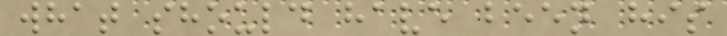what should have been his
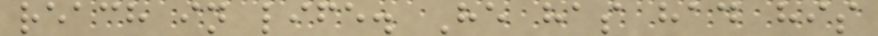reach in life. He has had his
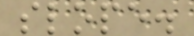slope.
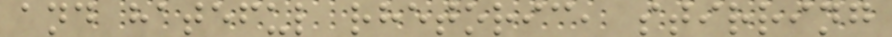and hateful rhetoric, stirring
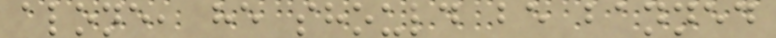alone, he should be banned
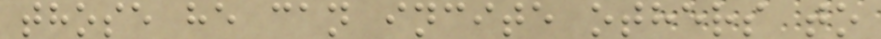those he can incite others to
